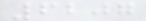6207
